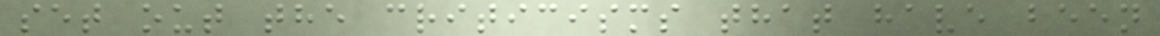set out the criticisms that have been
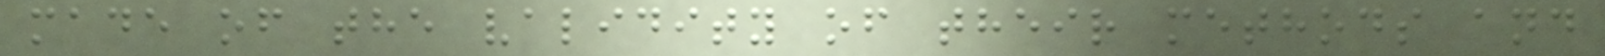made of the validity of their methods and
